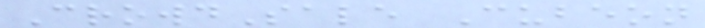CrowdSale Cubeon
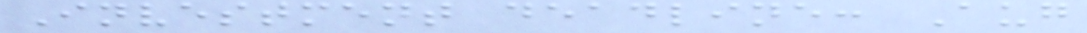Investment deadline: Aug
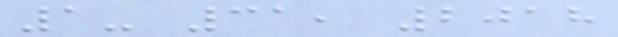1- 31, 2018
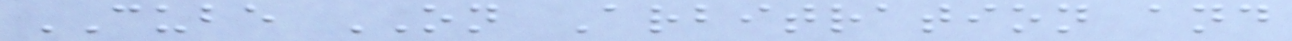CUBE ON Arbitration and
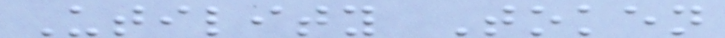Utility Token
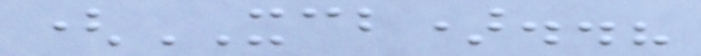(XCB)..?
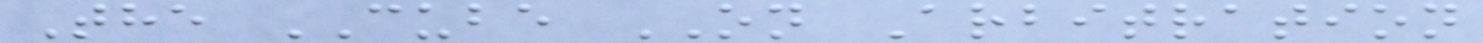The CUBE ON Arbitration
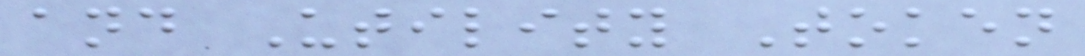and Utility Token
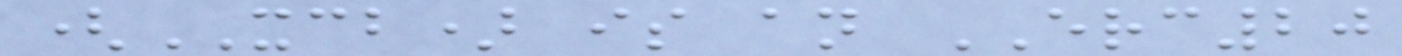(XCB) is an ERC20
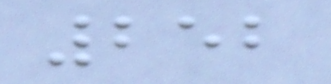252
